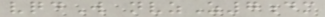vqdW nvzZ7dm
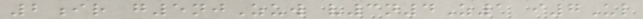2ir g5njZuw v3n4Z1 i7Ul
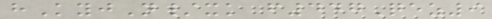hKyjN/xk f447Qez9
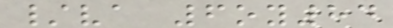/va 6oy84
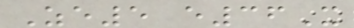Ze5 e36X
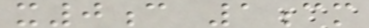x0c 1cm
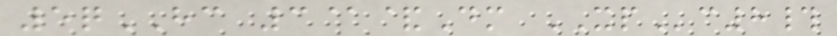5qHC 3@&Dm XPc8#
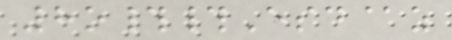8o##Esd@z
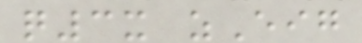q3x zEig
